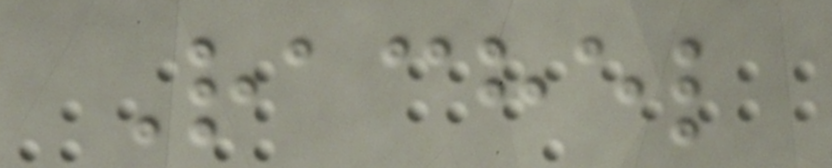Rachel
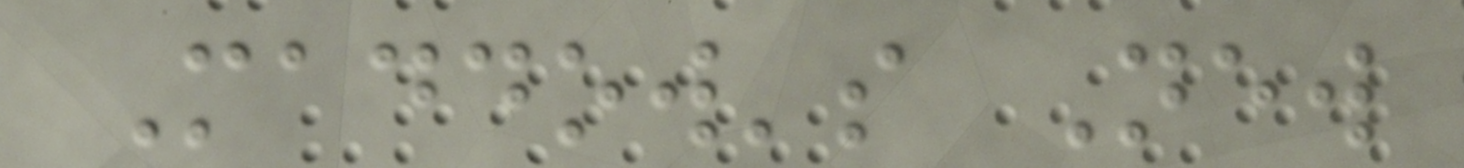Maddow's New
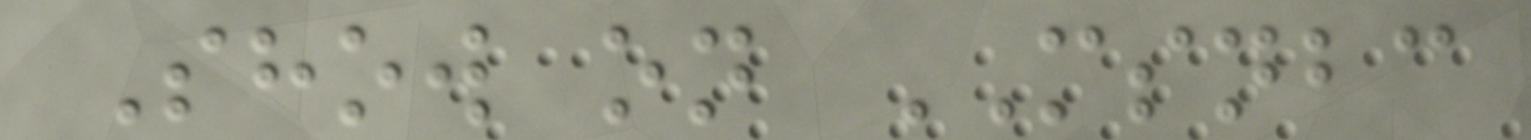Show on MSNBC
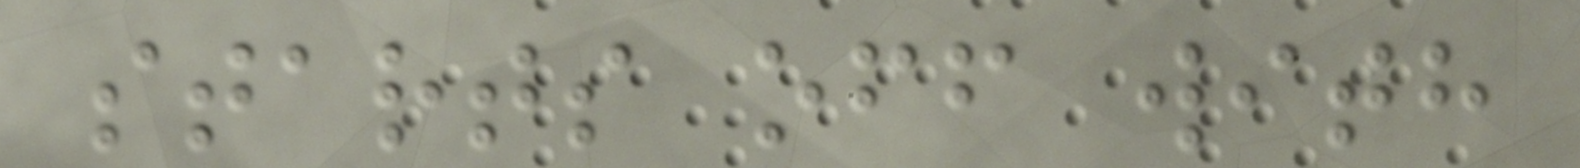starts off with
